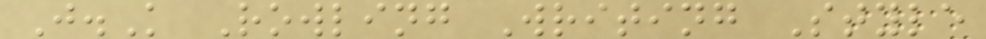J.K Rowling Writing Style
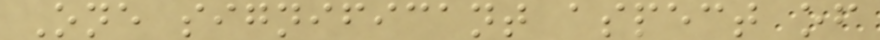One significant aspect of
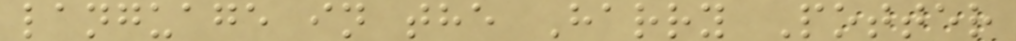language in the Harry Potter
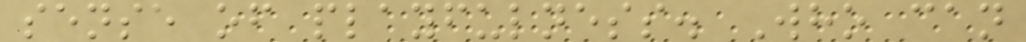sense of playfulness. Who can
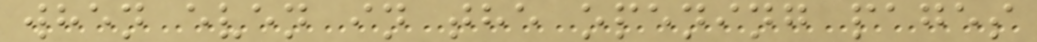when even in the opening pages
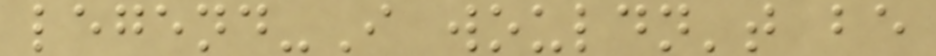legend-I wouldn't be
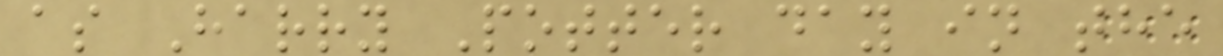as Harry Potter day in the
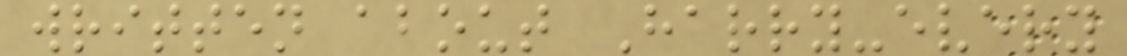written about Harry-every
